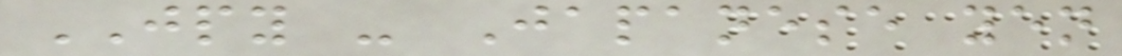JPY - Japanese yen
